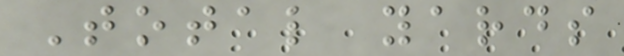Total yards
